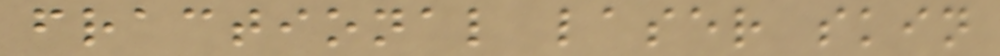fractional laser skin
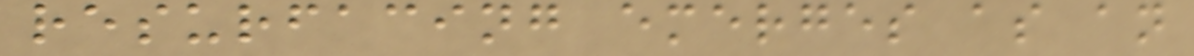resurfacing emerges as an
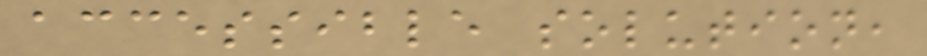accessible solution,
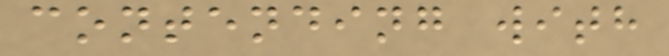contending with
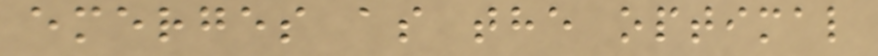emerges as the optimal
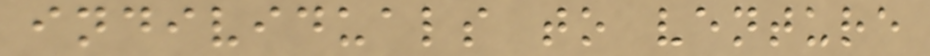individuals to venture
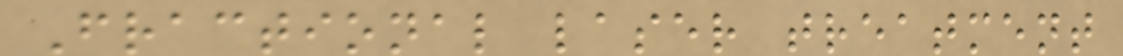Fractional laser treatment
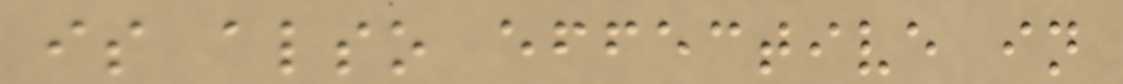is also effective in
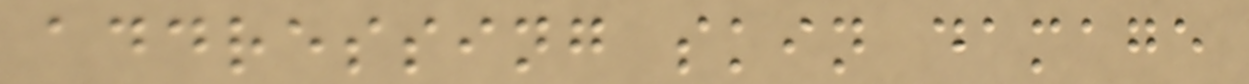addressing skin damage
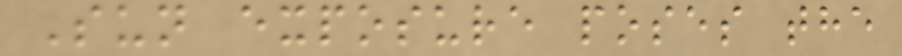Sun exposure poses the
